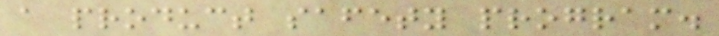a product safety program.
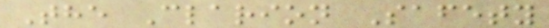The Clarion Safety
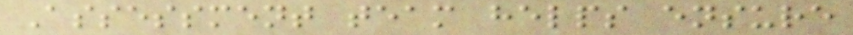Assessment team helps ensure
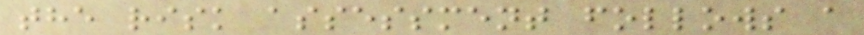the risk assessment follows a
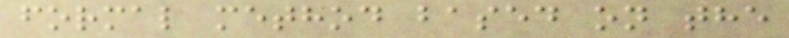formal method based on the
